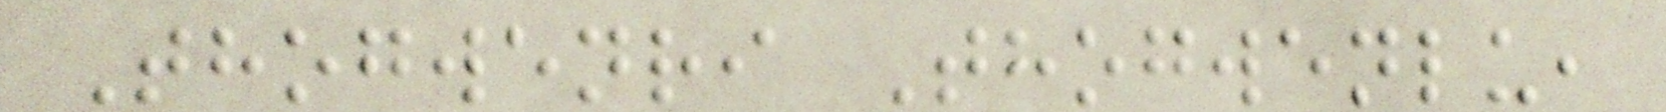Thogwenri Thogwenlu,
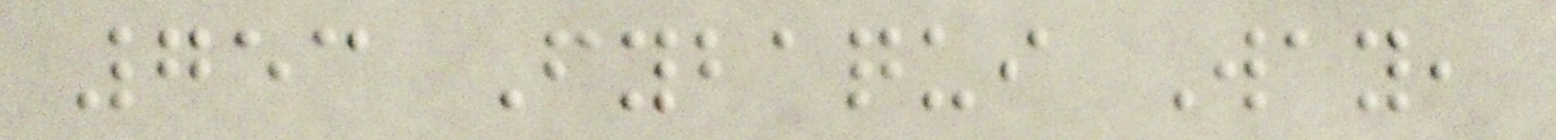753 Fybaqui Way,
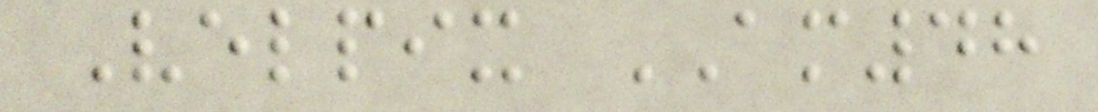Velpix AM48
